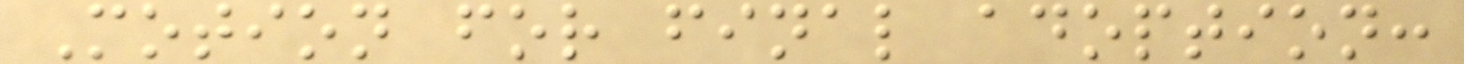Motion for final adoption:
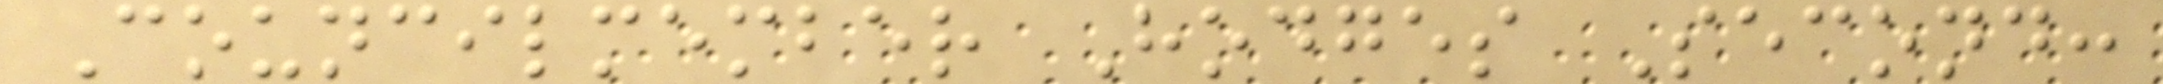Councilmember Hodges Second:
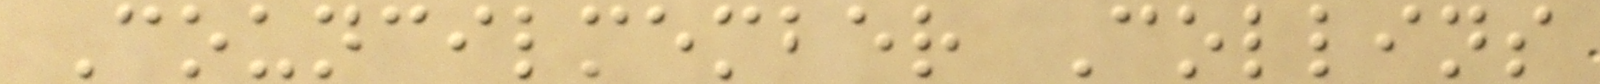Councilmember Collins
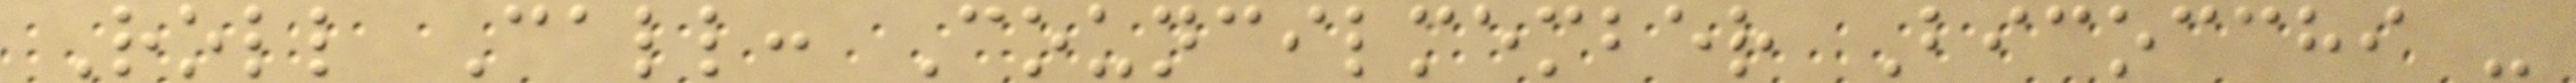Roll Call: Councilmember Bicocchi -
